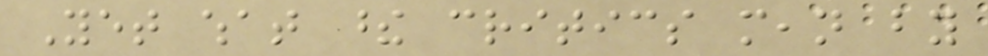Yet what these critics mean by
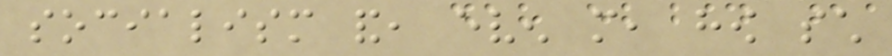socialism and, even more, how such
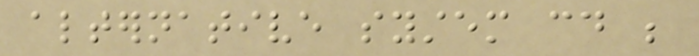alternative system could be
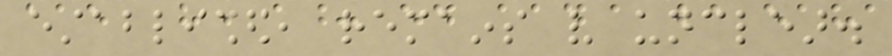established, remains very unclear.
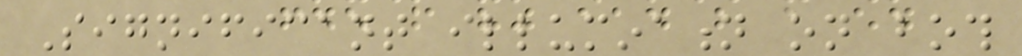Significant illumination on both
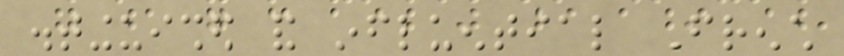distinguished and influential French
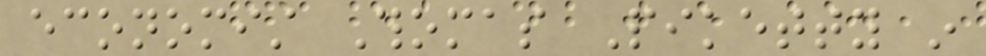economist Thomas Piketty in
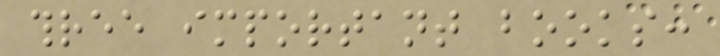three important books:
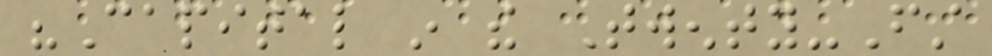"Capital in the Twenty-First
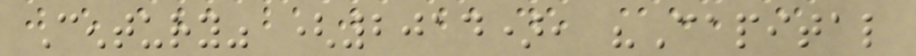Century" (2014), "Capital
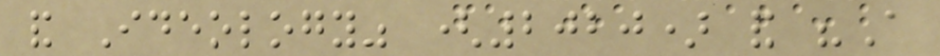and Ideology" (2020) and "A
